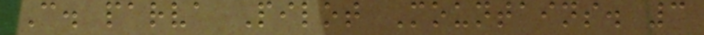C. parva Pilot Mountains. 3
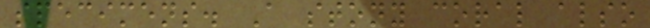specimens. A stony coral also
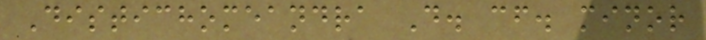Distichomeandra D. cf. minor
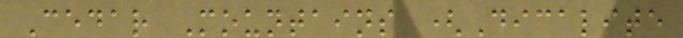Cedar Mountains (Dicalite
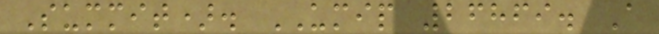Summit). UMIP 26869. A
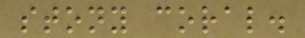stony coral.
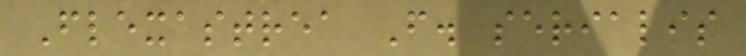Flexastrea F. serialis
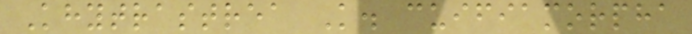Khytrastrea K. cuifiamorpha
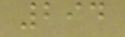294
